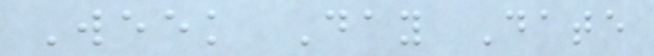Week Day Date
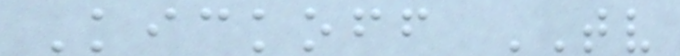Kickoff TV
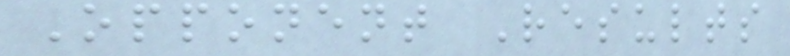Opponent Results
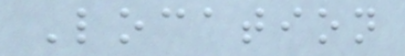Location
